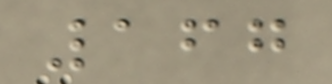167
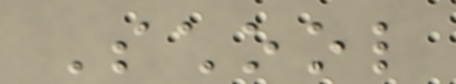School
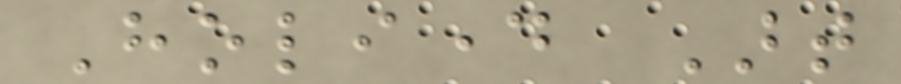Holiday Art
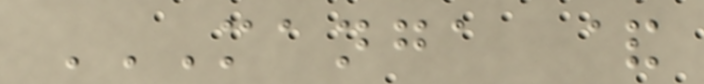MANGA &
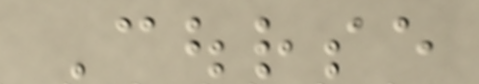Course
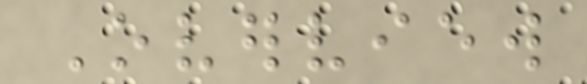Overview
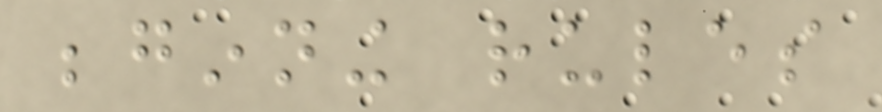beginning rules
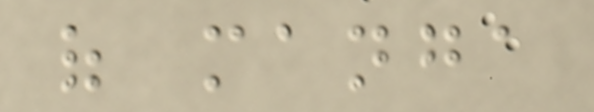of manga
